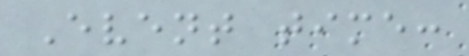Event time:
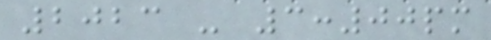2023 - 3:00pm
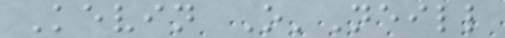Kevin O'Neill
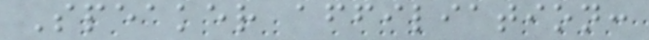Speaker affiliation:
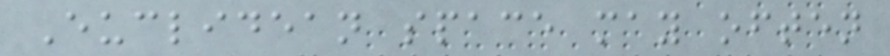Euclidean space may often
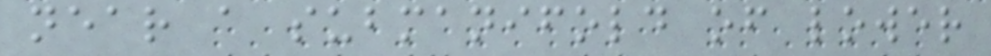near a submanifold of lower
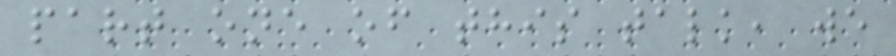part one of this talk, we
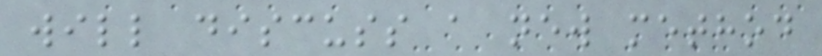will discuss a new method
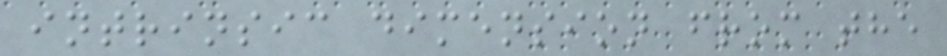intrinsic dimension from the
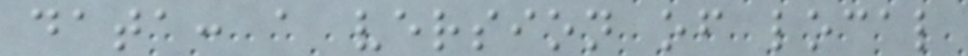data: a version of local
